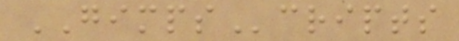GIMPScripts
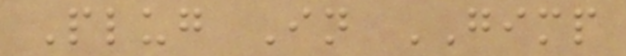Plug In GIMP
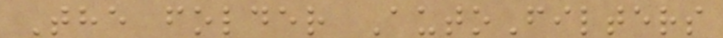The folder AutoFilters
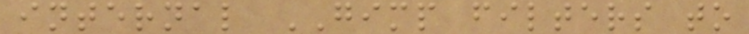internal GIMP filters to
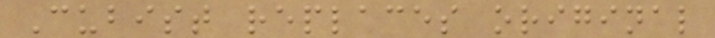Cubist replaces original
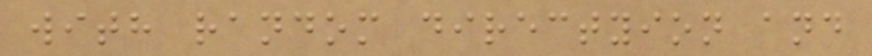with random directyion and
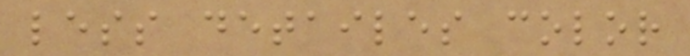less detailes color
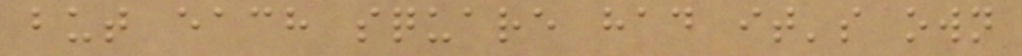but each square had it's own
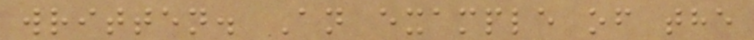written. An example of the
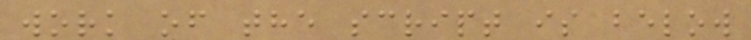work of the script is below
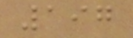197
